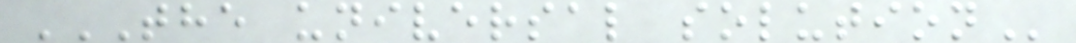THE UNIVERSAL SOLUTION
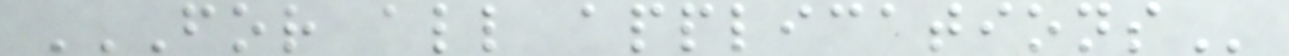FOR ALL APPLICATIONS
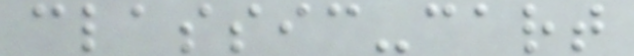classic-cart
